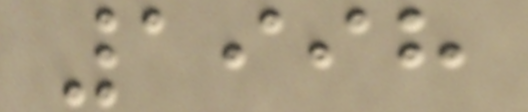1998
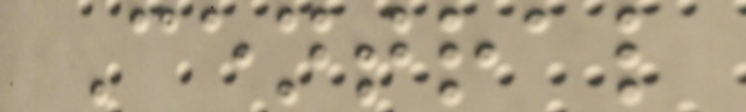Central
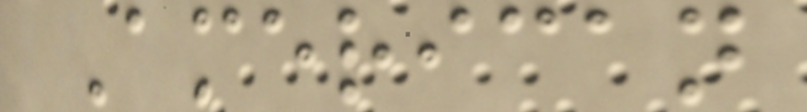American
